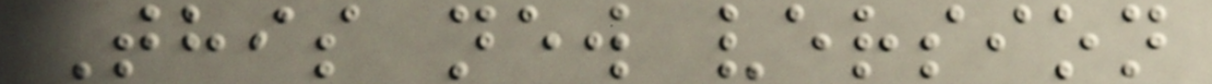This new version
